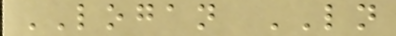LOGAN LN
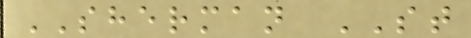SHERMAN ST
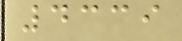4339
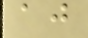aj
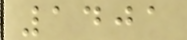1401
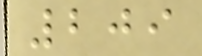209
